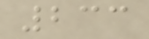233
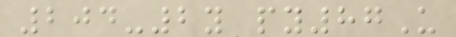204-2y py87U
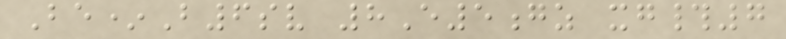Be*B6sv 8E5gz xg#7
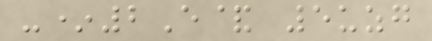-*2E& 5uzg
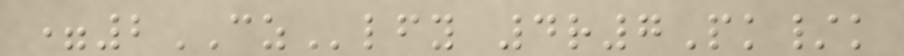=2CZlfy 4r7Pk/k
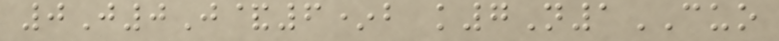0J0J&6*b k7N1CUO
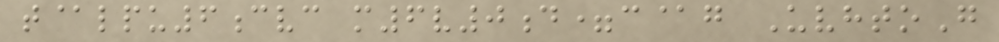t@lpu6cvc m6v0d=c@g UvhtoG
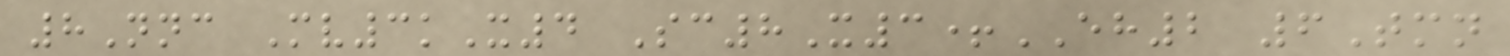8Nnc Mv3kX4 Sc8X3+EH2 6Tmn
